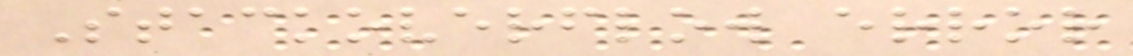Stackoverflow error
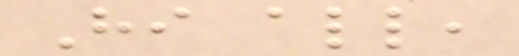Hi all,
